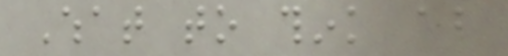What to think about
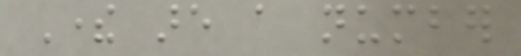There are a number
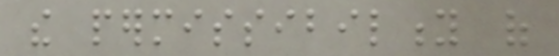the permissibility of
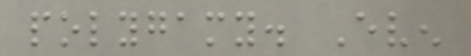polygamy. Even
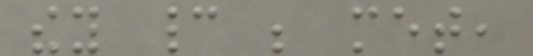they cannot be met,
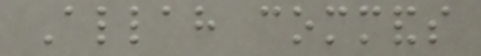Allah commands
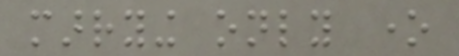marrying only one
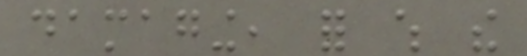damaging, for which the
